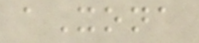aXona
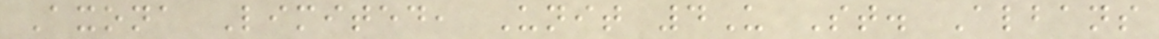Axona Limited, Unit 4U St. Albans
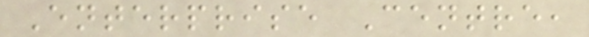Enterprise Centre,
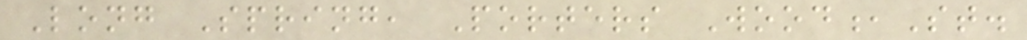Long Spring, Porters Wood,St.
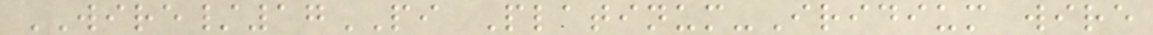WIRE/17PI Platinum-Iridium wire
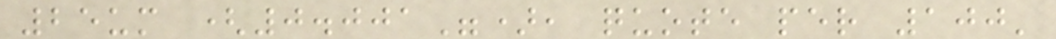25um (0.001"), quote per 100'
